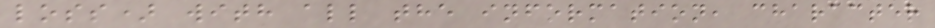loss) with all the information, character
